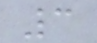3
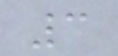3
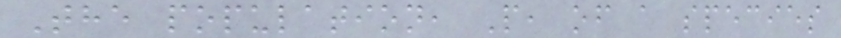The population, P, of a species
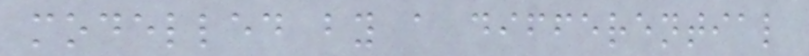modelled by a differential
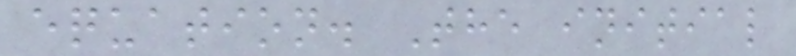equation. The initial
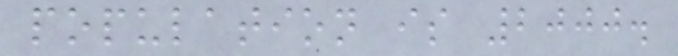population is 2000.
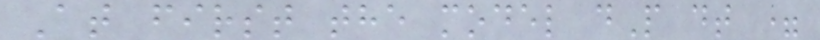At first the model dP dt =
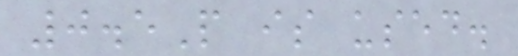0.5P is used.
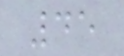45
